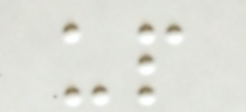up
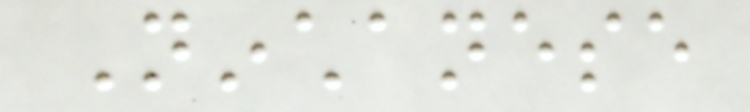Ninchanese
